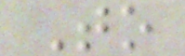To
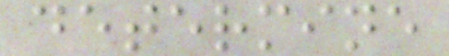determine
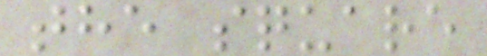the square
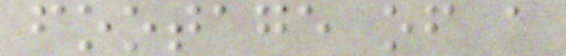footage of a
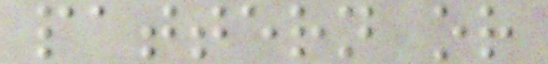pattern or
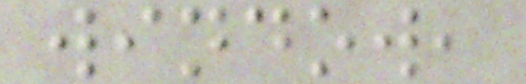window,
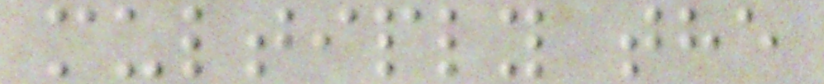multiply the
